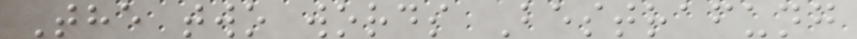The two words Bestrafung
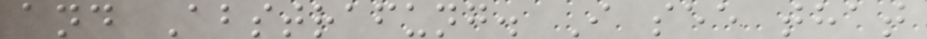and Abstrafung. I see that
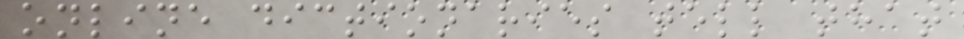online dictionaries tell that
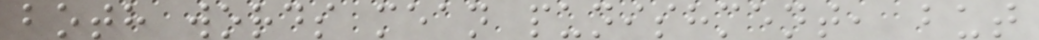both words mean punishment, but
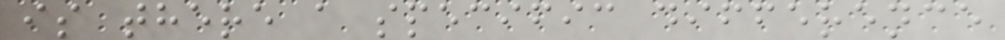is there a specific difference
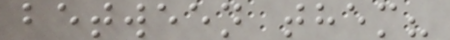between them?
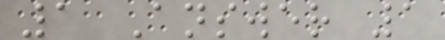1 Answer 1
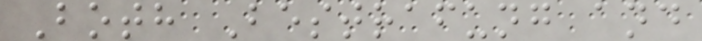Both Bestrafung and
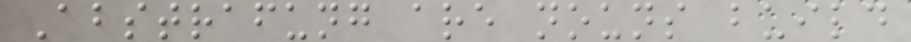Abstrafung are nouns build
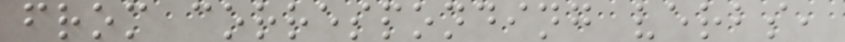from corresponding verbs,
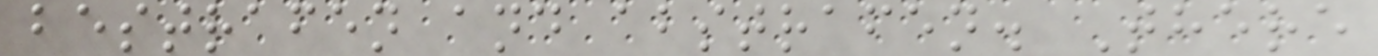bestrafen and abstrafen. There
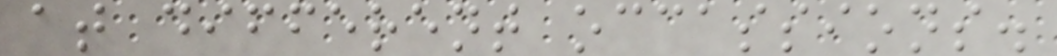at different occassions.
